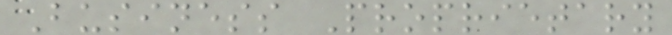Business Proprietary
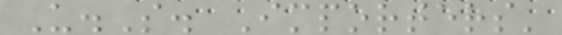U.S. Importers'
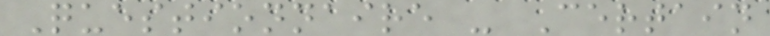Questionnaire - Certain
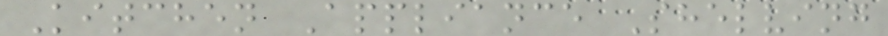Kitchen Appliance Shelving
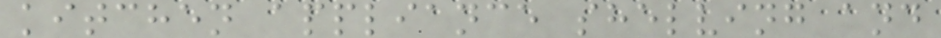kitchen appliance shelving and
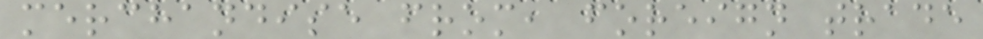merchandise from, foreign trade
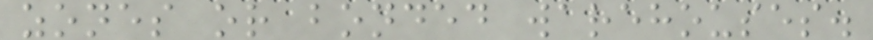zones or bonded warehouses.
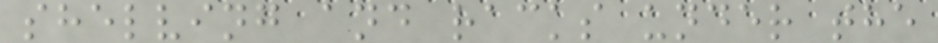shelving and racks under the
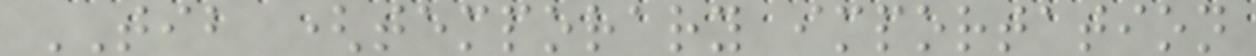TIB (temporary importation
